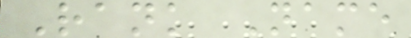Rank Name
